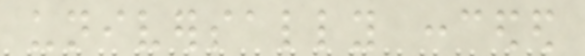universally conceded
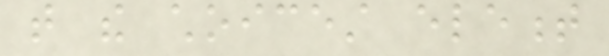that the choicest element
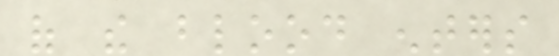of the blood enters
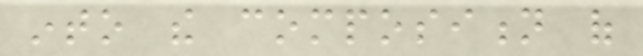into the composition of
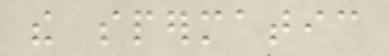the spermatic
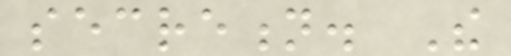secretion. The
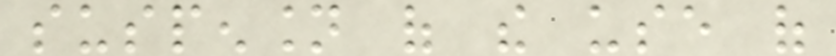suspension of the use of
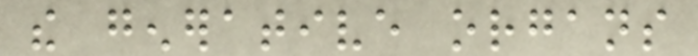the generative organs
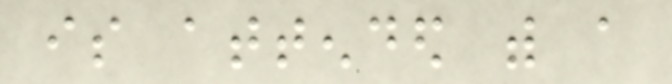is attended with a
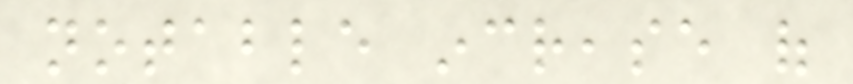notable increase of
